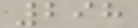298
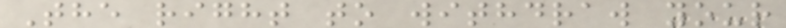The right to withdraw your
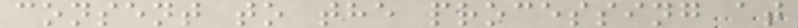consent to the processing at
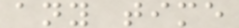any time
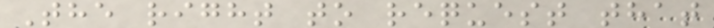The right to request that
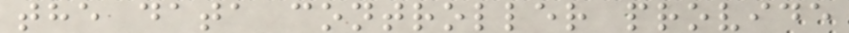the data controller provide
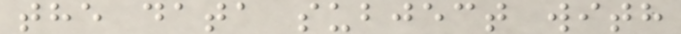the data subject with
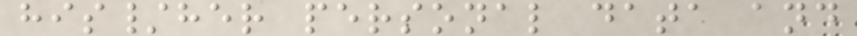his/her personal data and
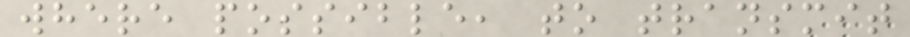where possible, to transmit
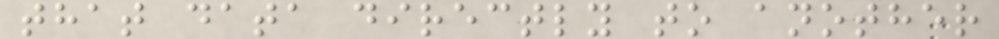that data directly to another
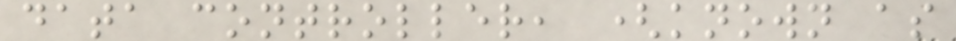data controller, (known as
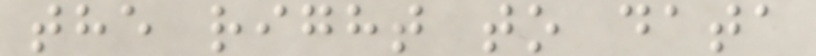the right to data
